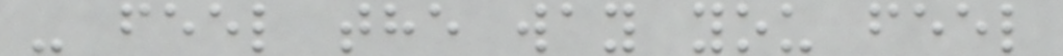- feel the way you feel
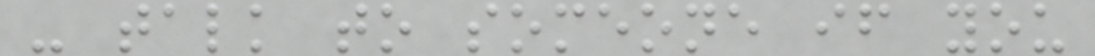- talk to someone if you
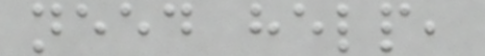need help,
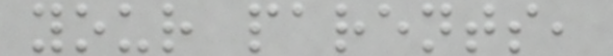your parents,
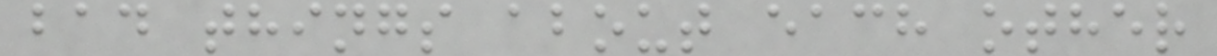bad things about each other
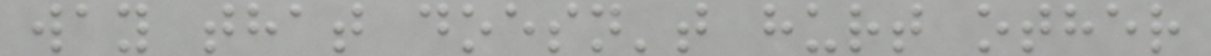way that doesn't hurt other
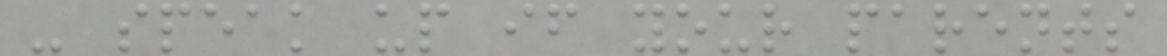- speak up if your parents
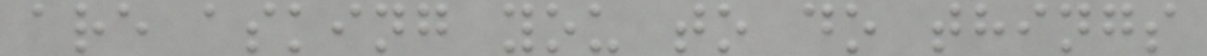are asking you to do things
